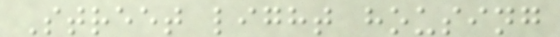Street light housing
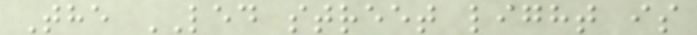The LED street light is
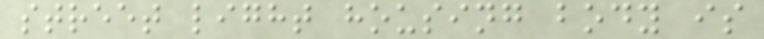street light housing body is
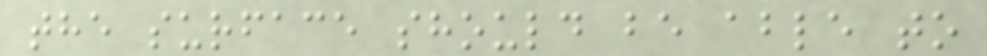the surface should be able to
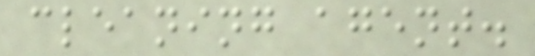cleaning agent.
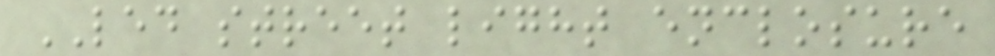LED street light enclosure
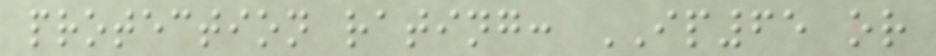protection rating: IP65 or
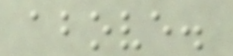above.
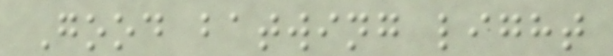Good batwing light
